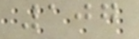107
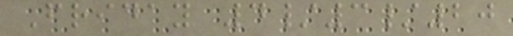Friday 4/3/20
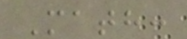Math:
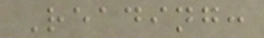Reading:
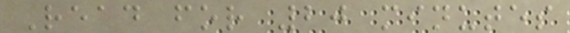Read for 20 minutes
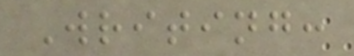Writing:
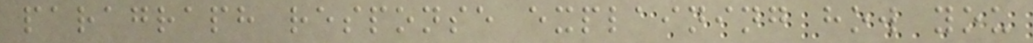paragraph response explaining how you
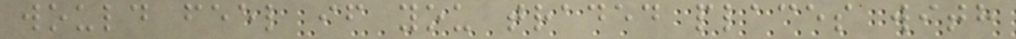would feel if you traded places with
